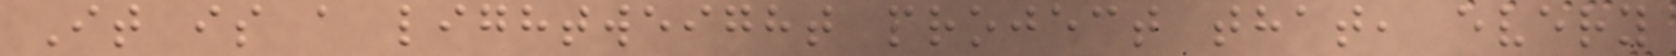It is a lightweight project that, every
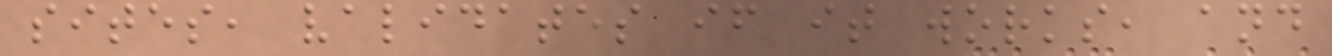sites, validates if it works, and
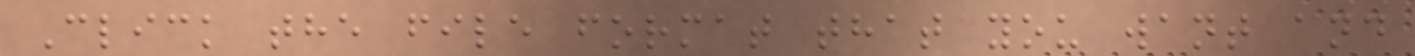Click the file format that you want and
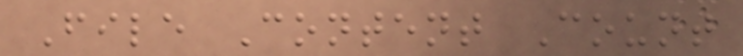File Content Count
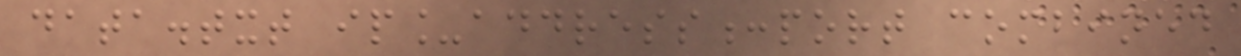data.txt ip_address:port combined
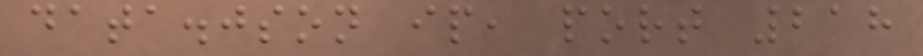data.json ip, port 218
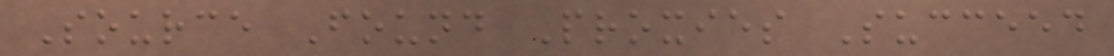Source Found Proxies Succeed
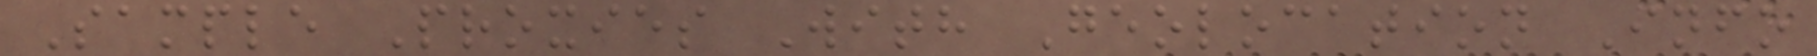Sample Proxies With Geolocation Info
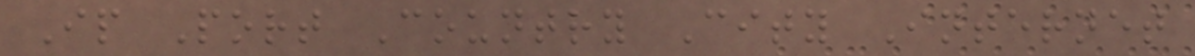Ip Port Country City Internet
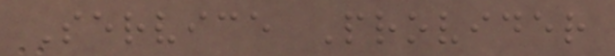Service Provider
